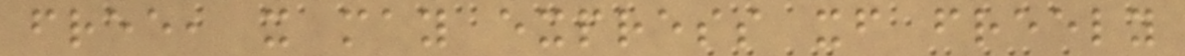free, it may express itself freely
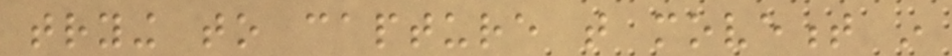trying to capture that movement in
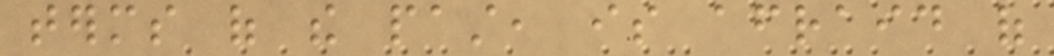terms of the past, is afraid of
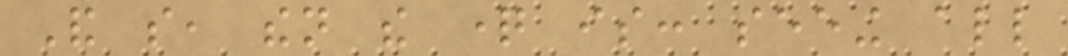And so, then the question is: seeing all
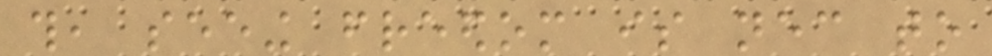this, seeing freedom is necessary to
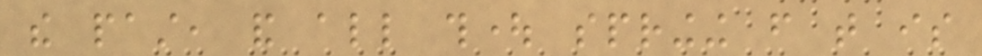the past, and all thought springing from that is
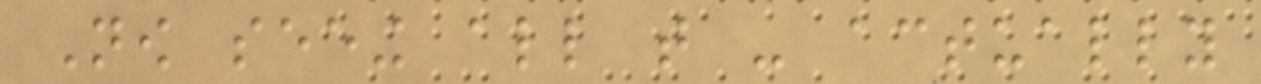Now seeing all that - actually
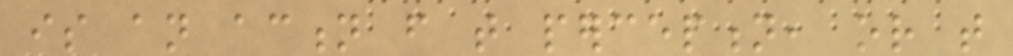is an action from that perception, or that
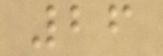26
